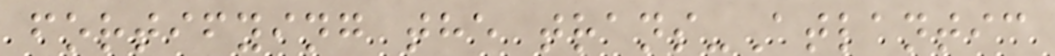fortifying the trans-Atlantic
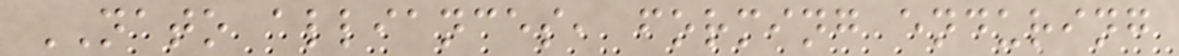NATO alliances, forming enduring
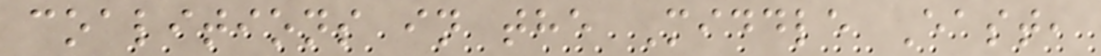coalitions in the Middle East,
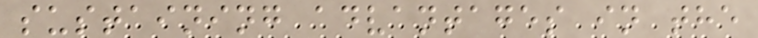sustaining advantages in the
